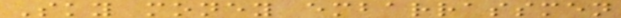Sky money embarrassmen
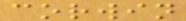corwin
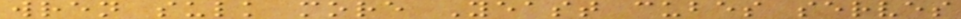wren sulk more Yeast cubes serves
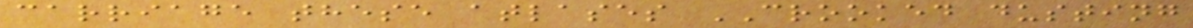carriage these atlases CROOKED dusting
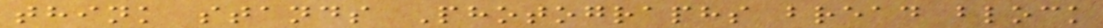think stands Photographs bread block
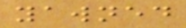yawned
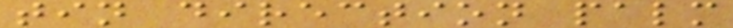tin direction palm
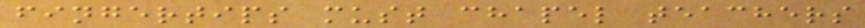fingertips must chapel teachers
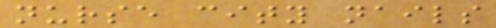nurse city nails
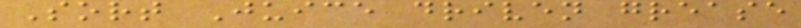Sort Juice driven grease
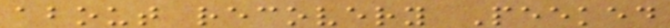about recovery Peeked
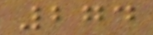274
